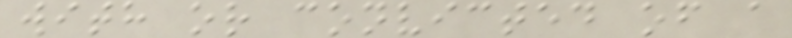with or convicted of a
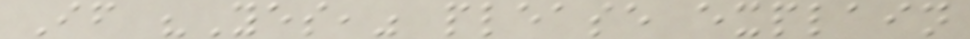If "Yes," please explain
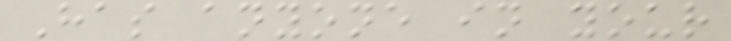Has anyone in your
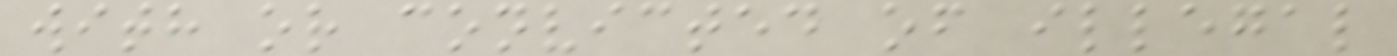with or convicted of illegal
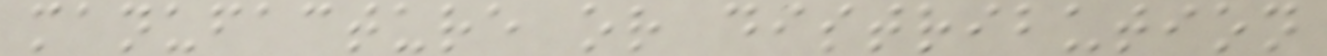manufacture or distribution
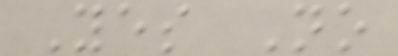Yes No
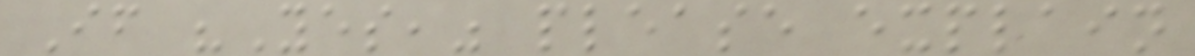If "Yes," please explain
